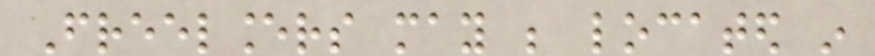Freelancers may be located in
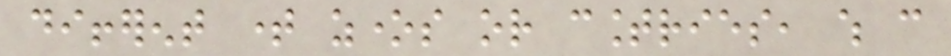different time zones or countries, which can
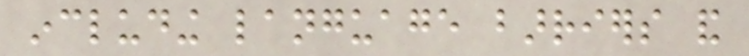including language barriers and
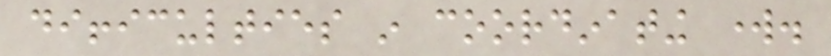difficulties in coordinating work.
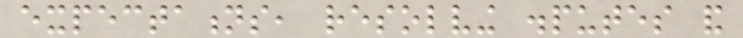expectations, resolving disputes and
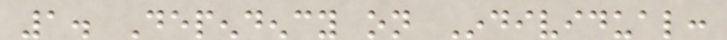1. Dependency on Individual:
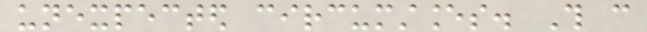unexpected circumstances. This can
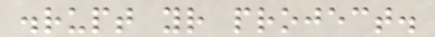disrupt your project.
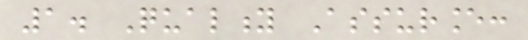1. Quality Assurance:
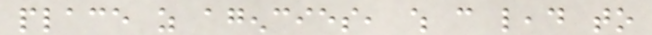place as agencies, which can lead to
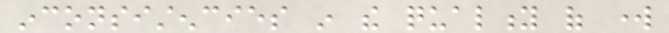inconsistencies in the quality of work
